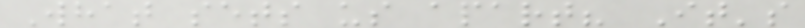What sets us apart? It's
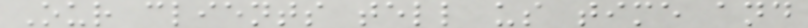Our clients tell us time and
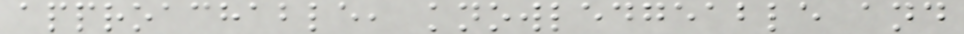approachable, knowledgeable and
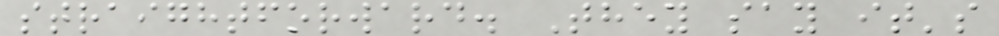straightforward. They say it's
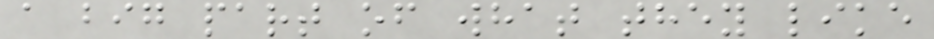a big part of what they like
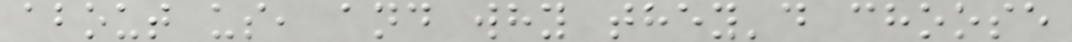about us, and why they'd choose
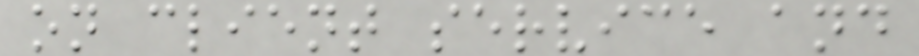on client service and
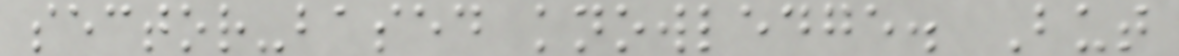sector-based knowledge. But
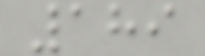189
